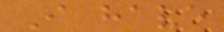I have
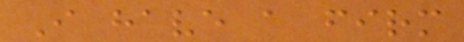I have a firm
